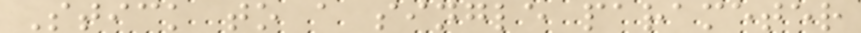Stick to a single parameter
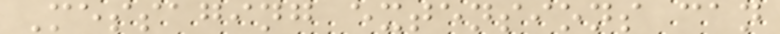Messaging extensions can
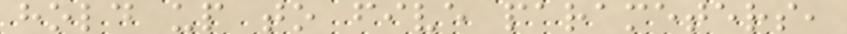hold up to five parameters,
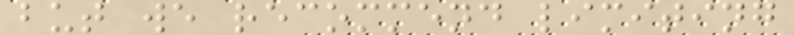but we recommend limiting
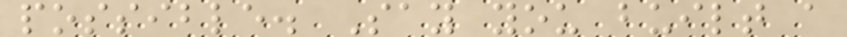possible. Say you built a
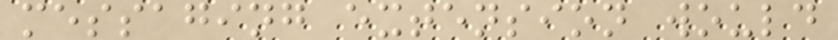messaging extension would
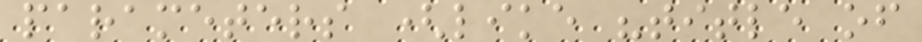parameters (like "title of
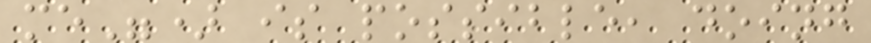me") is possible, doing
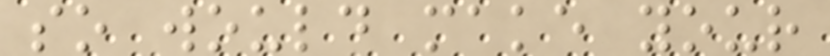so would make your
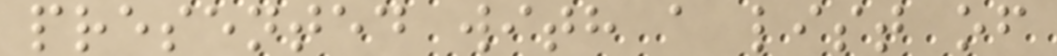presented with a list of
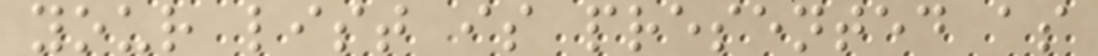your list is presented as
